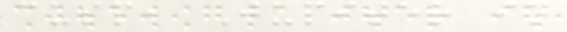cusp, Jupiter in
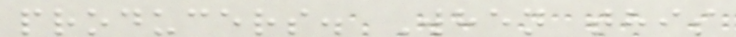producers. When this
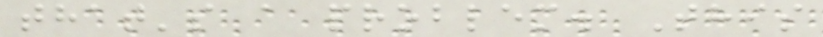that's a problem. This
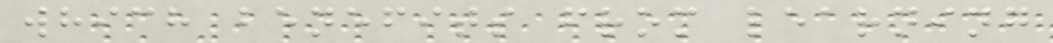which benefits from learning
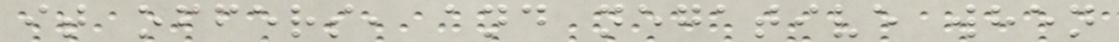it offers, and negative when
